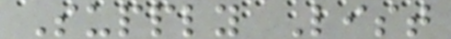Supply List
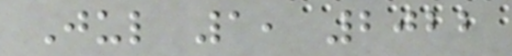Jul 1, 2022
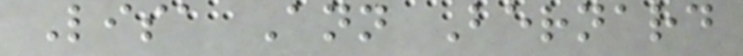Lisa Ann Bernard
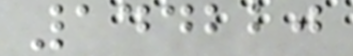144220
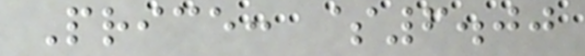Price: $6.00
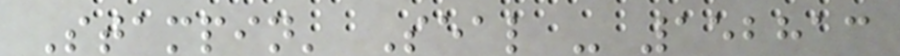Stampin' Seal - 152813
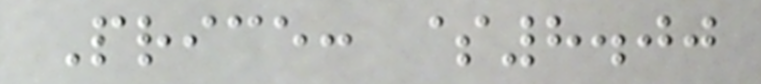Price: $8.00
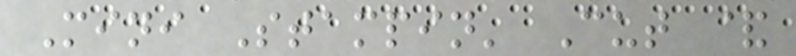Mini Stampin' Cut &
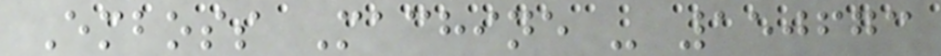Emboss Machine - 150673
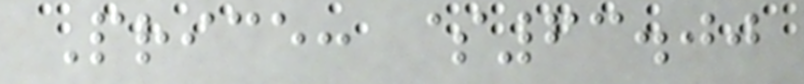Price: $63.00
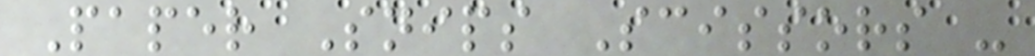Paper Snips Scissors -
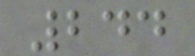244
